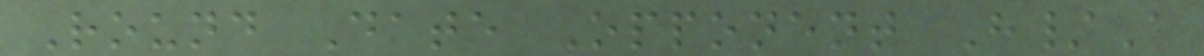Round Date Opponent H/A
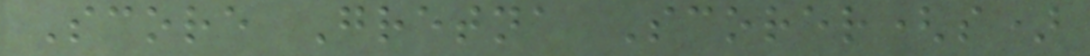Score Gretna Scorer(s)
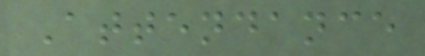Attendance
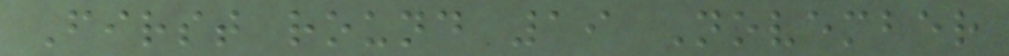First round 19 November
